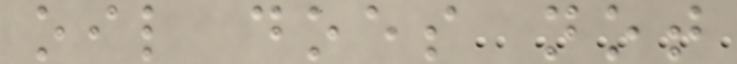oil does not
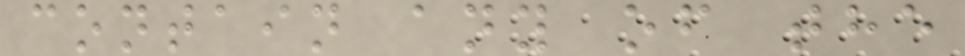contain any of the
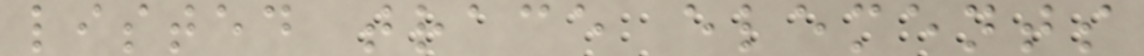listed trace elements
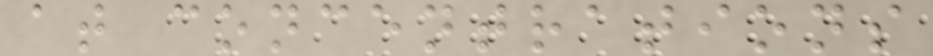at concentrations
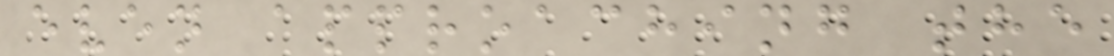even approaching the
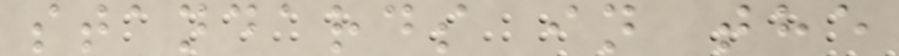standards in the
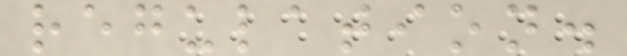regulation.
